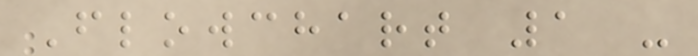Flowchart 1 -
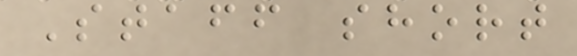Staff short
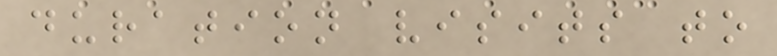duration visits to
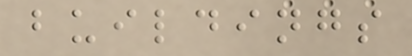buildings
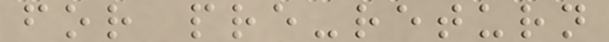for pre-return
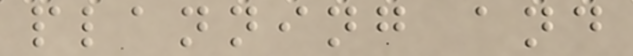planning and
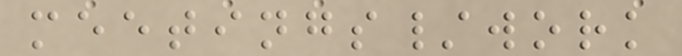meetings/work
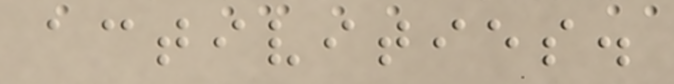activities.
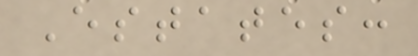Estates:
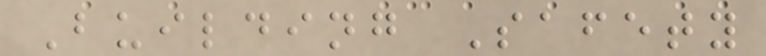Building Safety
